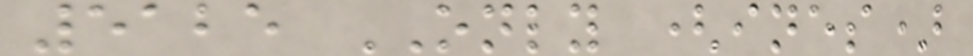5125 ONLY (ines)
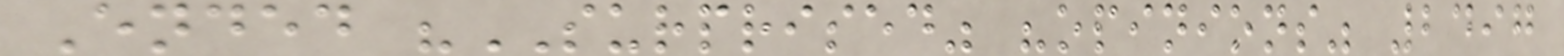Ended "SURPRISED" "opinions" 2497
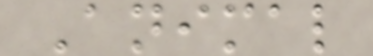Animal
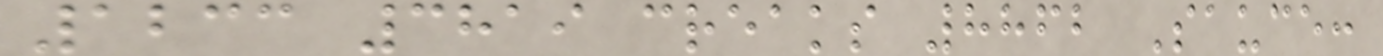1233 3819 creaks 8862 Sauce:
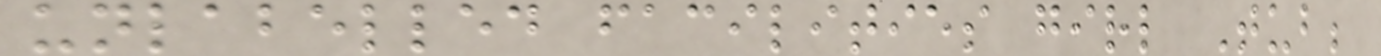unlabelled facilities girl Tub;
